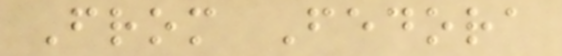From Fedora
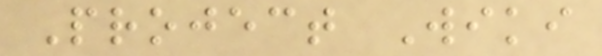Project Wiki
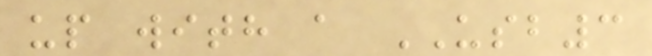up with a USB3
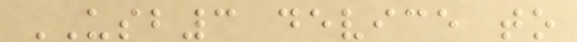USB3 device to
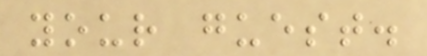your guest.
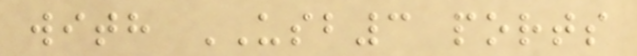with USB3 ports
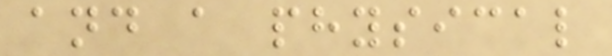and a physical
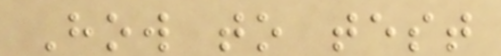How to test
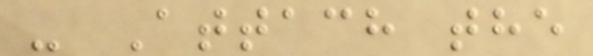- Attach the
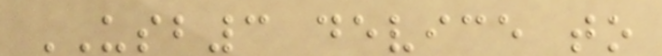USB3 device to
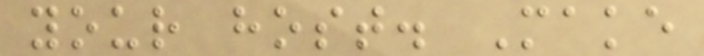your host. Make
